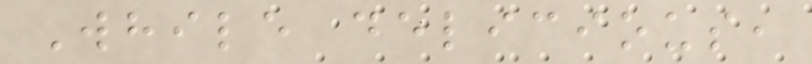While delicious,
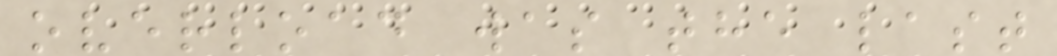overload was the last
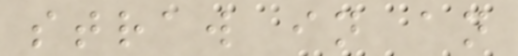straw in an
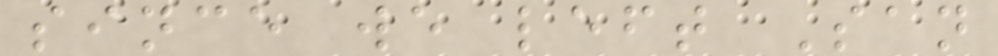since we left San
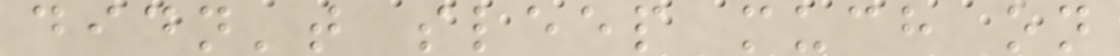didn't sleep much on
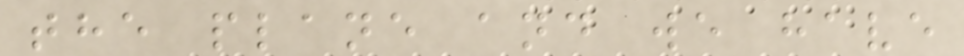the plane and we have
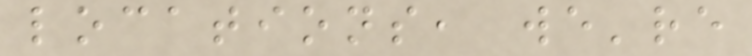locations, we're
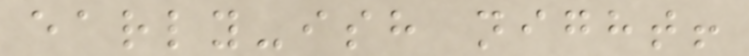early-ish night!
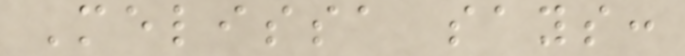Melissa says:
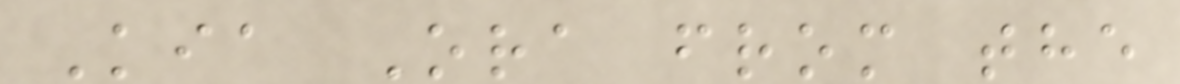Kia Ora from the
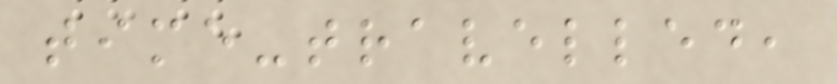time-travelled,
